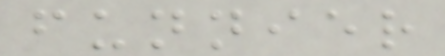funnier
